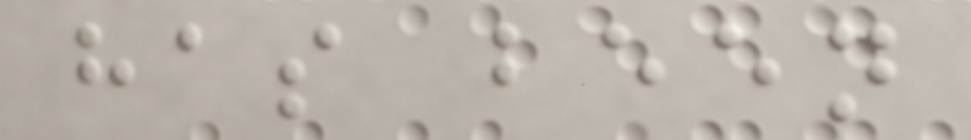has been
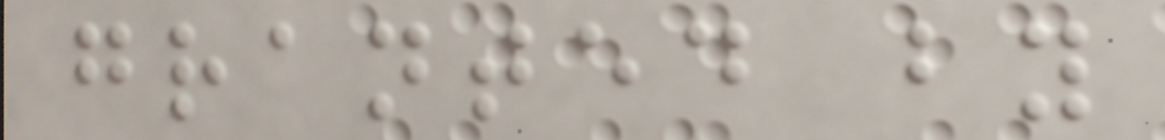granted by
